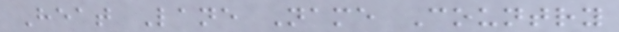Heat Lane Name Country
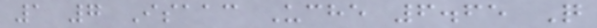1 7 Isaac Uche 6.65 Q
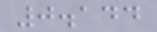0.144
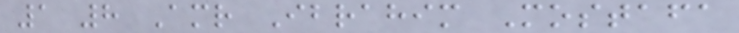1 8 Amr Ibrahim Mostafa
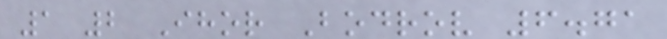1 2 Ihor Bodrov 6.71
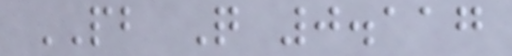PB Q 0.117
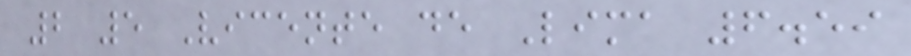2 5 Vicente de Lima 6.59
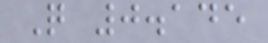Q 0.145
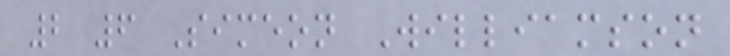2 6 Simeon Williamson
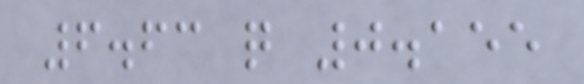6.63 q 0.155
